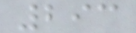293
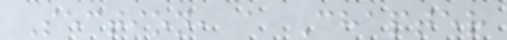Section, a Chapter
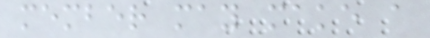member may make a
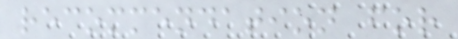recommendation for
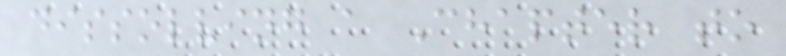dissolving a Chapter to
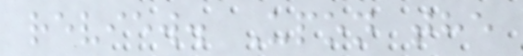review. Upon the
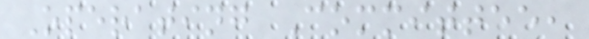Operating Committee,
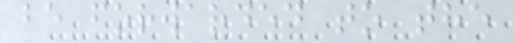be forwarded to the
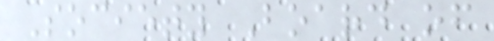Society Board of
